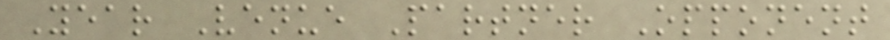Year Venue Partner Opponent
